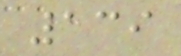139
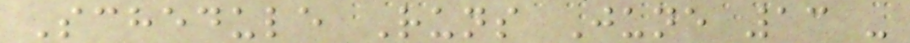Schedule Runs June 13 -
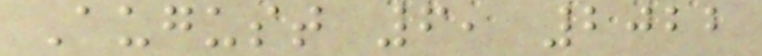August 6, 2022
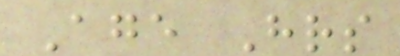Age Hrs
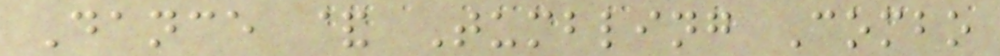Dance & Tumbling Combo
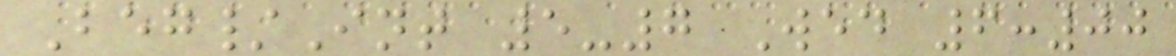Beg/Int 5-7 Wed 6:00
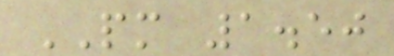PM 1.50
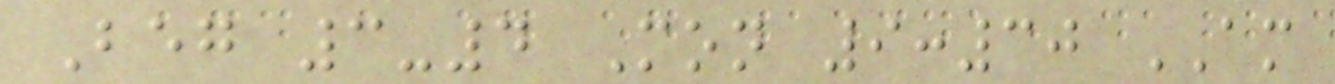Beg 3-4 Mon 9:30 AM
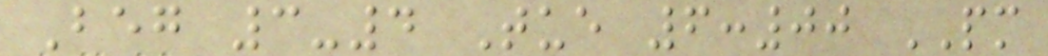Beg 3-4 Tue 6:00 PM
